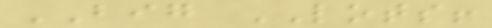BIG LOTS!
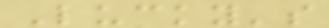Lucky's
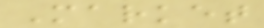Market
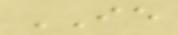IE
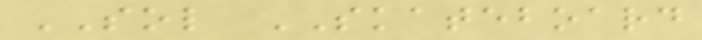SOL SKATEBOARD
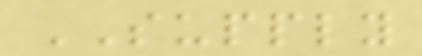SUPPLY
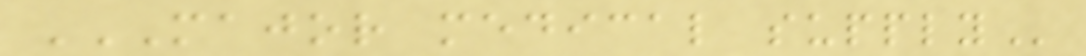MAJOR MEDICAL SUPPLY
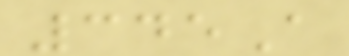345A
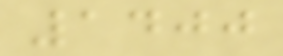1400
